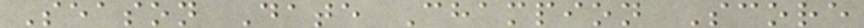Season Date Champion Score
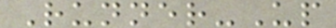Runner-Up
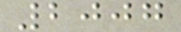2007
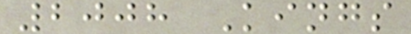2008 Kings
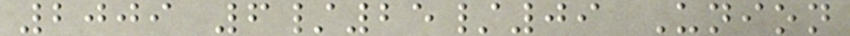2009 6/25/09 Union
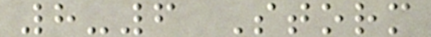8-6 Storm
